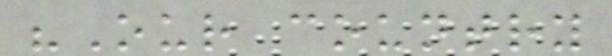"Our country
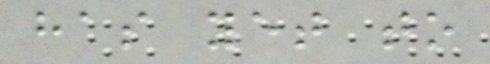has yet to
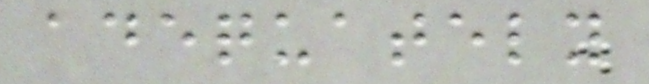adequately
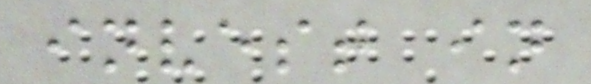invest in
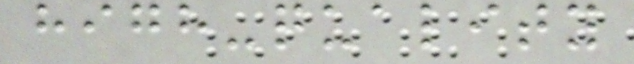high-quality
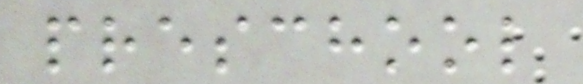preschool
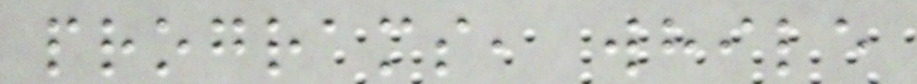programs, while
